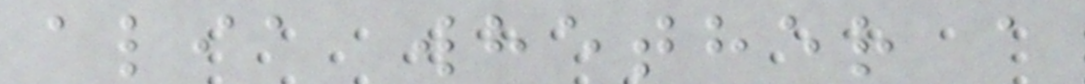alia whether a
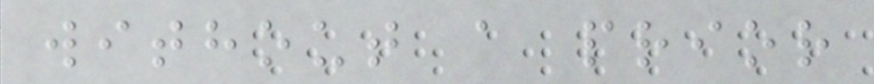without a prior
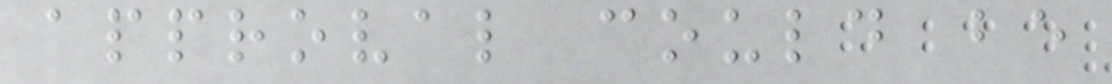approval could be
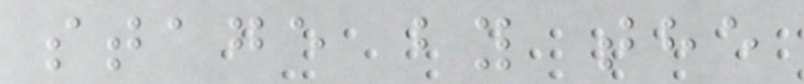stage by the
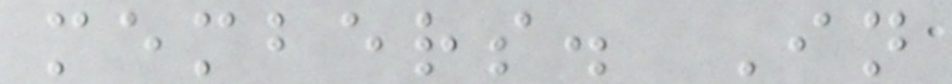members. In
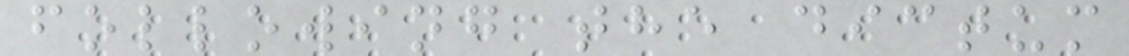following the dictum
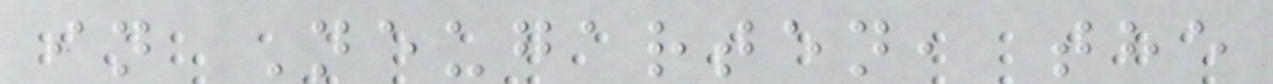in Neugarten, the
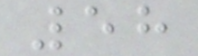58
